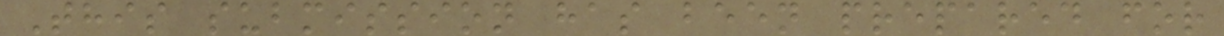This submission has been prepared for
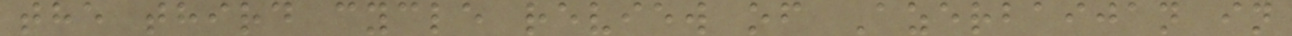the third cycle review of Azerbaijan in
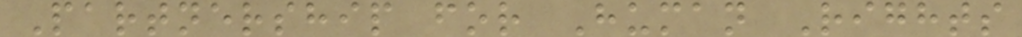Partnership for Human Rights
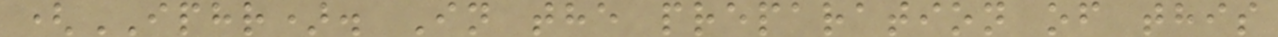(IPHR). In the preparation of this
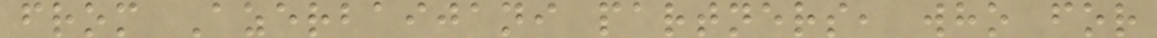from Azerbaijani partners, who for
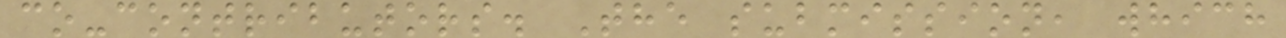co-contributors. The submission, which
